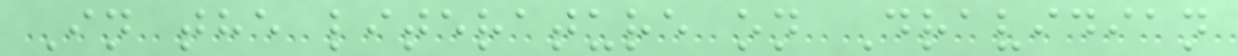In the literature on Dravidian
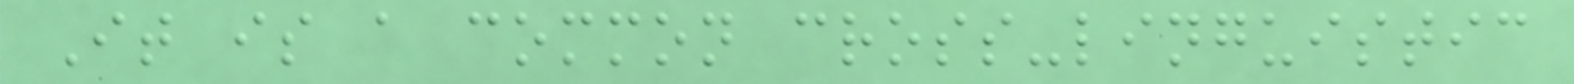It is a common cross-linguistic
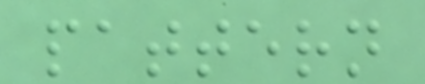pattern
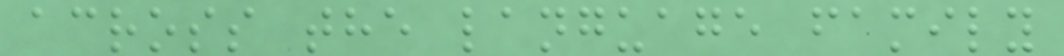across the language family
